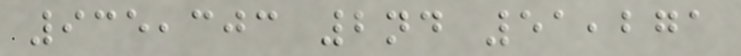935,303 2nd 51,271
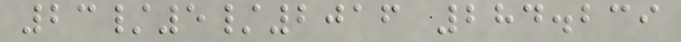23/5/2016 284.239
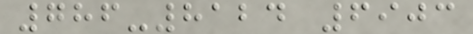786-8124 6903
